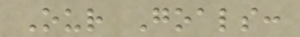Our Goals:
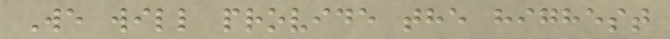We will provide the highest
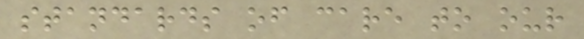standards of care to our
